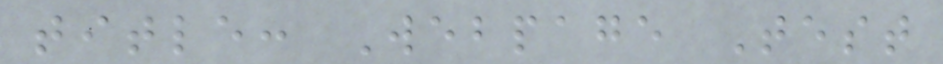title: Webpage Test
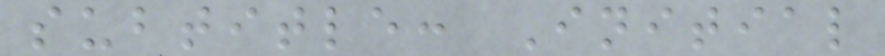subtitle: Initial
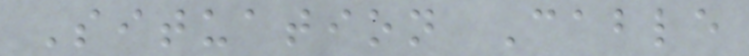Situation Cable
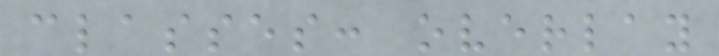classes: overlay
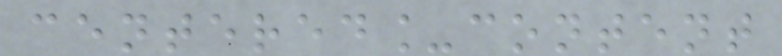centered_content
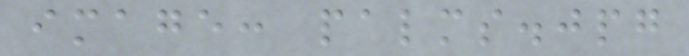image: palms.jpg
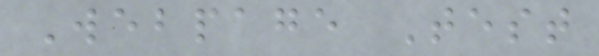Webpage Test
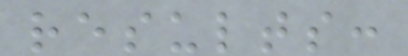results:
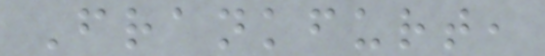Frankfurt,
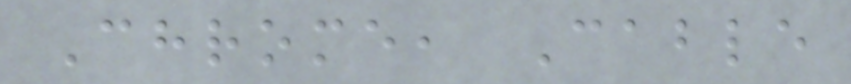Chrome, Cable
